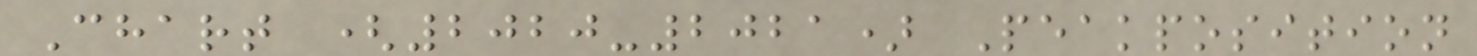Chart (2020-2021) Peakposition
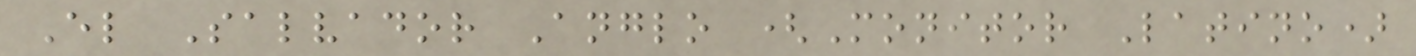El Salvador Anglo (Monitor Latino)
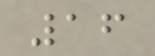16
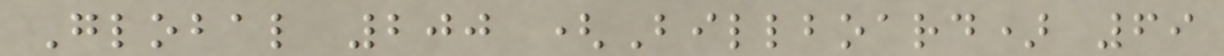Global 200 (Billboard) 69
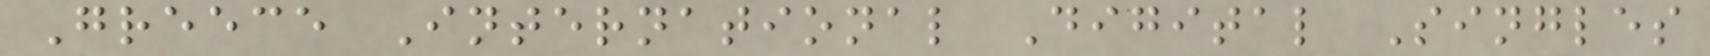Greece International Digital Singles
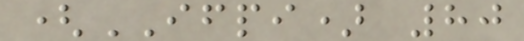(IFPI) 80
